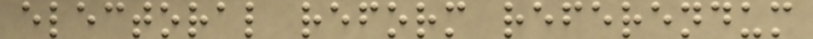electoral reform referendum
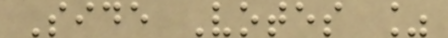Side Votes %
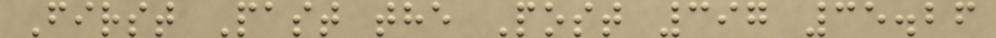First Past the Post 397 35.26
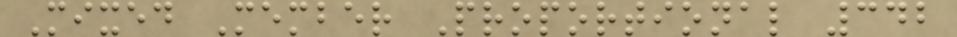Mixed Member Proportional 342
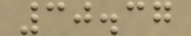30.37
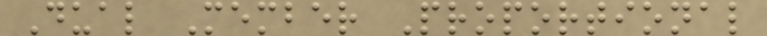Dual Member Proportional
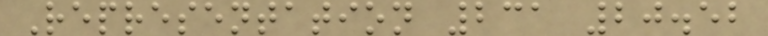Representation 231 20.52
